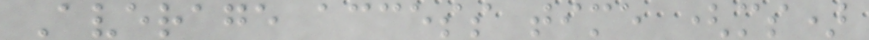Average access time (ms)
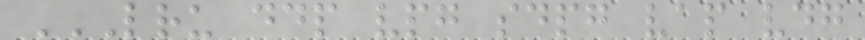LRU DDP VPG SDPG VAP VDG
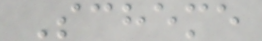Scheme
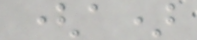(a)
